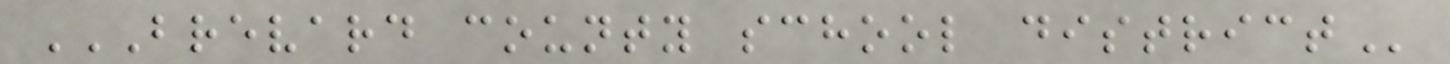BREVARD COUNTY SCHOOL DISTRICT
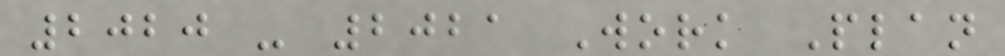2020 - 2021 Work Plan
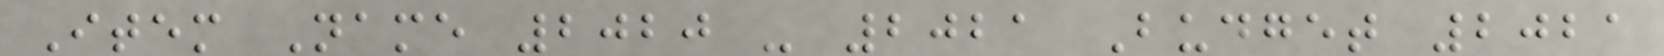Item Name 2020 - 2021 Budget 2021
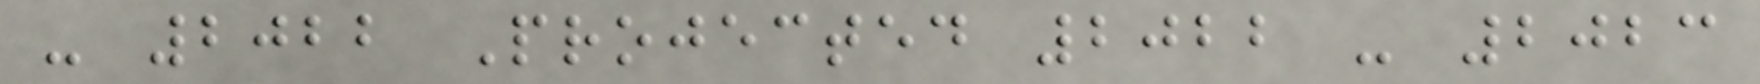- 2022 Projected 2022 - 2023
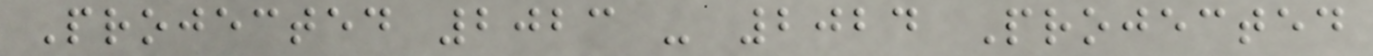Projected 2023 - 2024 Projected
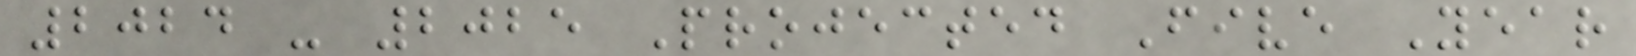2024 - 2025 Projected Five Year
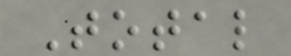Total
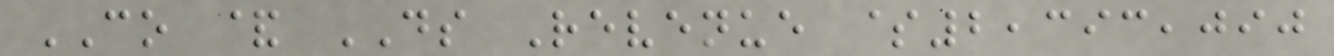CO & DS Revenue $2,393,090
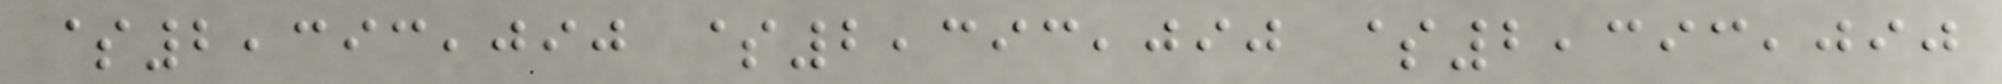$2,393,090 $2,393,090 $2,393,090
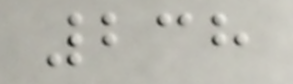238
